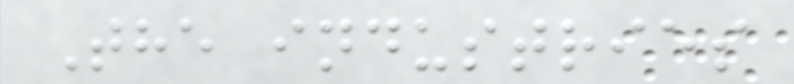The industries
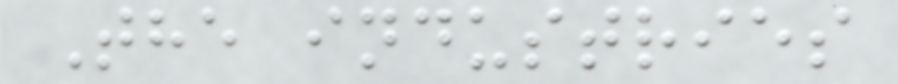The industries
